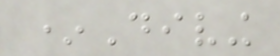*Diving
